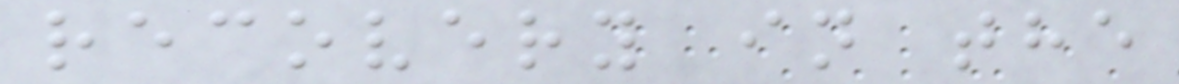recovery in the
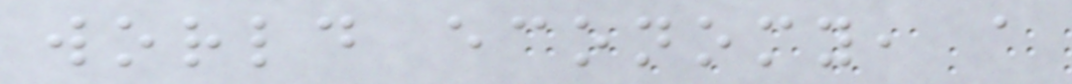world economy, a
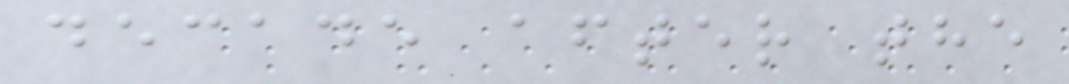decade after the
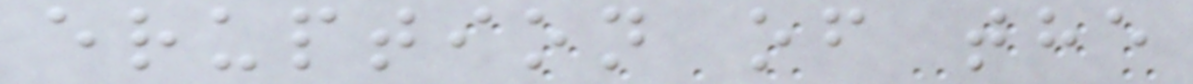eruption of the
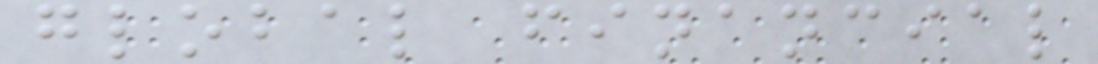global financial
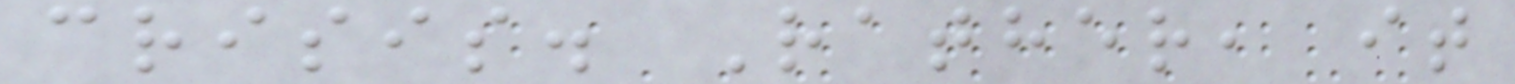crisis. Rather, it
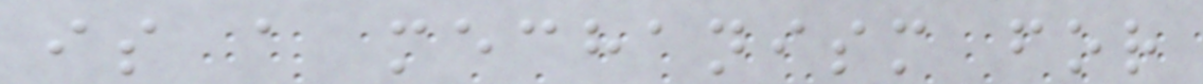is a mechanism for
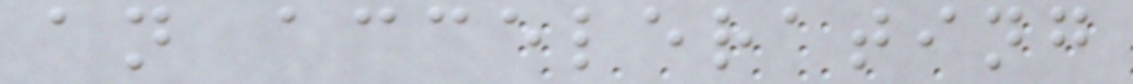an accelerating
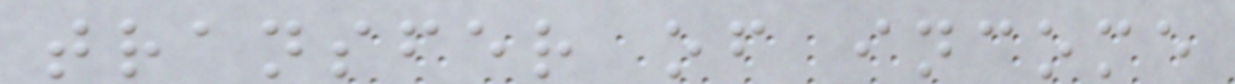transfer of income
